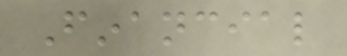Financial
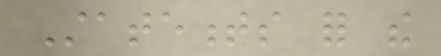Statements for the
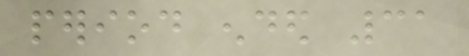period ended 31
